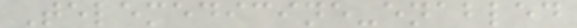Telemedicine-enabled
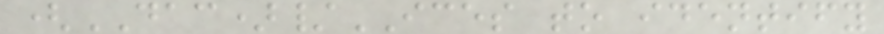(DAC)/ICES to identify
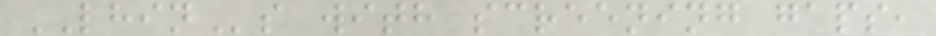LHINs with screening gaps,
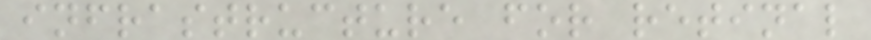infrastructure for retinal
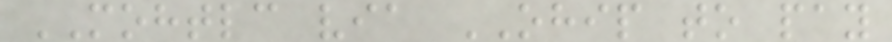MOHTLC via OHIP to pay
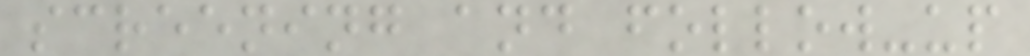screening and follow-up
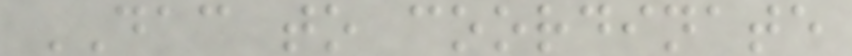DAC to coordinate
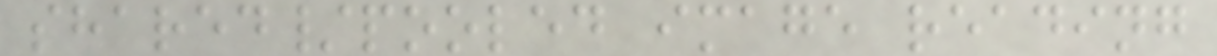shared/pooled image reading
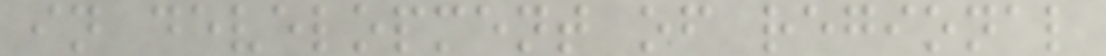in development of regional
